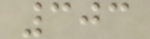303
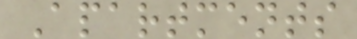Apartments
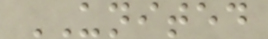UNITED
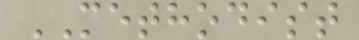METHODIST
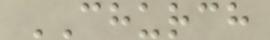CHURCH
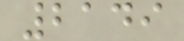2149
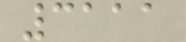3111
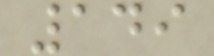149
